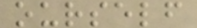ourself
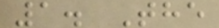1. The
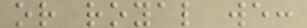or royal we:
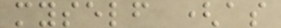myself (as
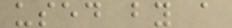used by a
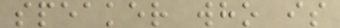speaker who is
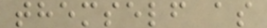themself as
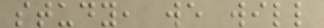study, we will
